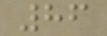86
